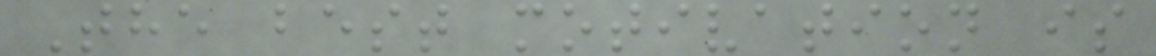The best motivation is
